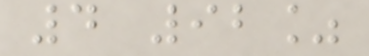4 92%
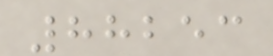88253
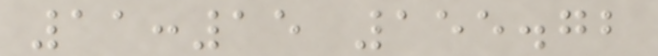11:15 155.72
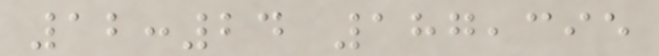12:24 187,395
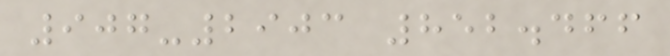907-2903 852.466
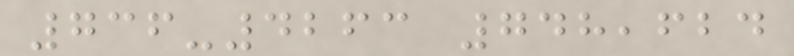736-4263 748,624
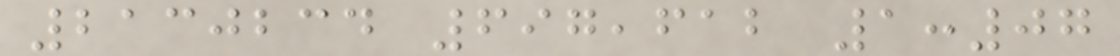2130234 697,612 1:07
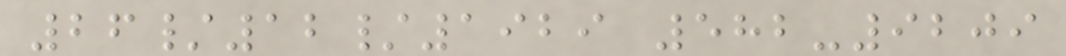26/12/1929 582-9209
